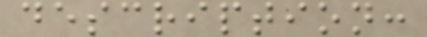description:
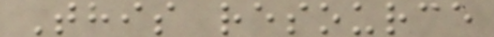This resource
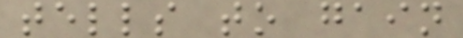tells to gain
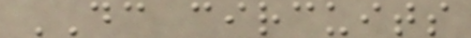DC circuits
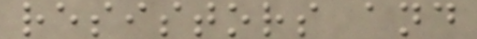resistors and
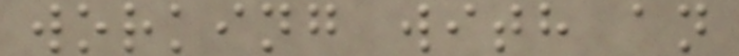working with an
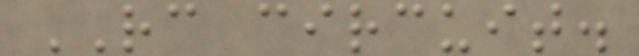RC circuit.
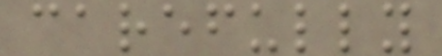carefully
